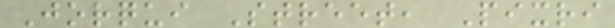Jorqui Street, Pixri
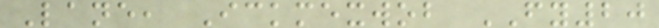Lane, Ickmexwob FY20
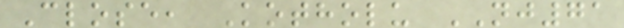Close, Kotholu NJ71
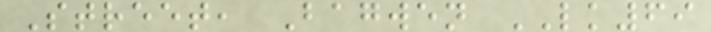Street, Bagwen LK69
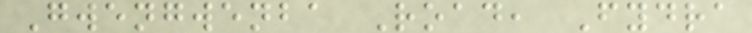Gwengwenba Road, Fydra
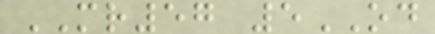MR57 5OD
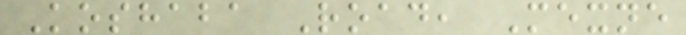Koshaba Road, Mexne
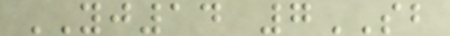YJ14 7SB
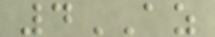4AZ
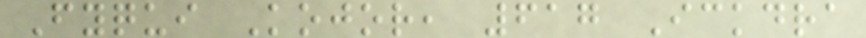Fyqui Kojor, 617 Ickdra
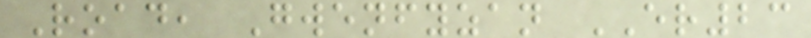Road, Gwenfyzan ER23
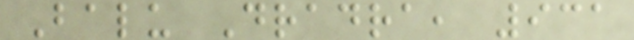Balu Dradra, 931
